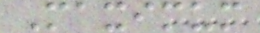Maximum
